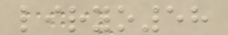liryo58
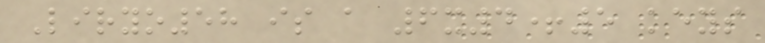Liryo58 is a 6x4+5 keys
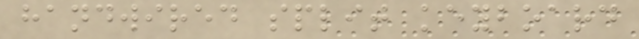handwired split keyboard
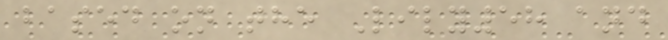based on the Lily58 and
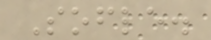Sofle.
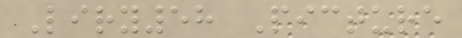Liry58 Picture
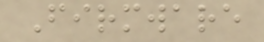Firmware
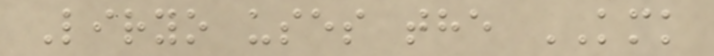Liryo uses the KMK
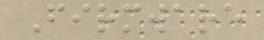Firmware
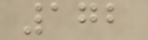172
